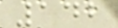142
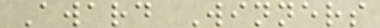Award Winners
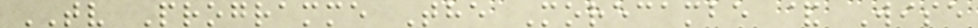TV Programme The Morecambe & Wise
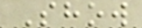Show
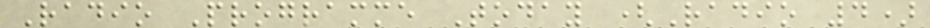Radio Programme Today (Radio 4)
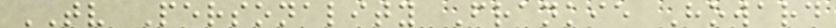TV Personality Frankie Howard
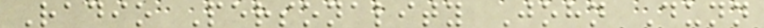Radio Personality John Dunn
